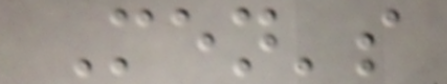Men's
